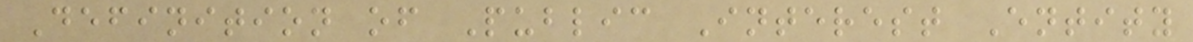Definition of Public Interest Entity
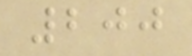200
